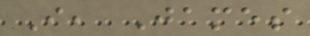I, James
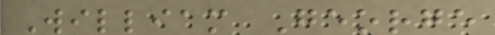William George
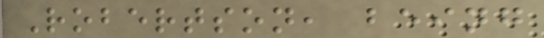Robertson, being
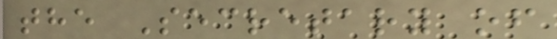the Secretary of
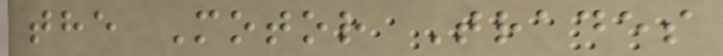the Motor Trades
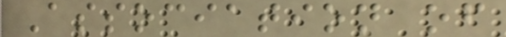Association of
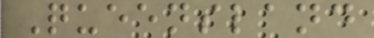Queensland
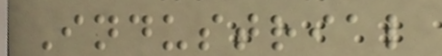Industrial
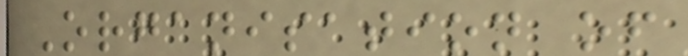Organisation of
